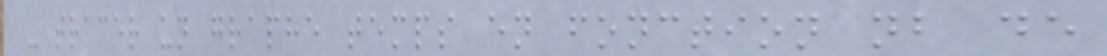- tracer un graphe temps en fonction nb de
